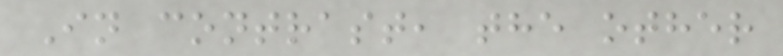In contrast, the other
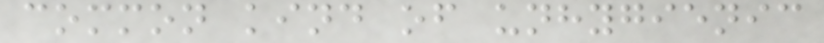common kind of unhygienic
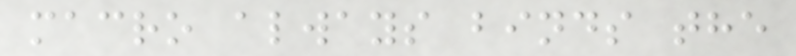macro always binds the
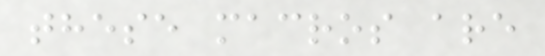these macros are
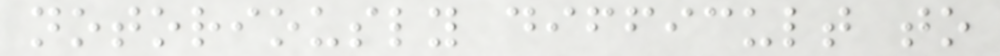notoriously difficult to
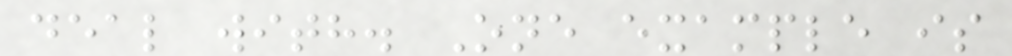deal with. One example is
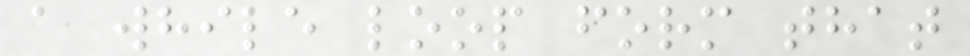a while loop form that
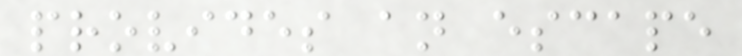provides an escape
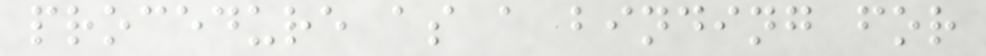procedure as a binding for
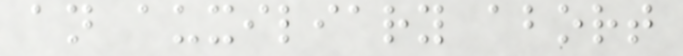an auxiliary abort
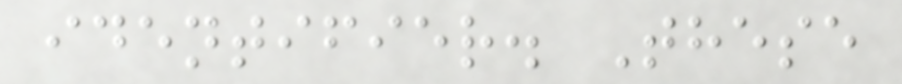identifier. These
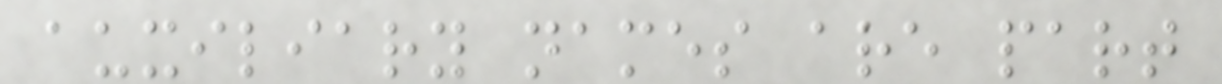auxiliary names are part
